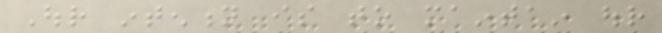Our intention is to maintain our
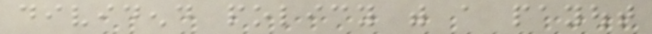dividend policy with a payout
